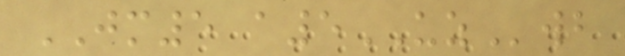JM5 a5UZwb
